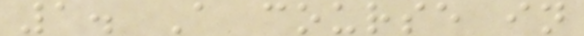1. A course in
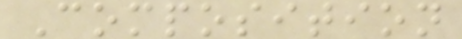Composition
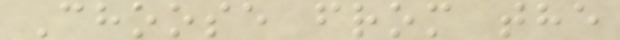Choose from the
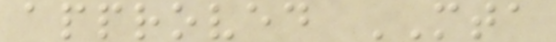approved MTA
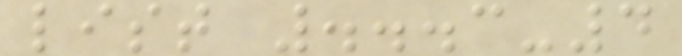list ...3-4
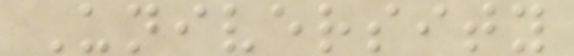University
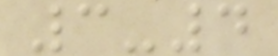3-4
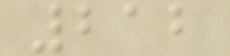212
